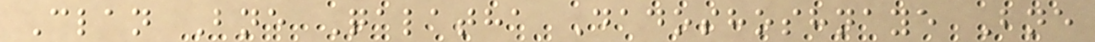Clan Bne Qalatha Dadoshoshnaye Bne
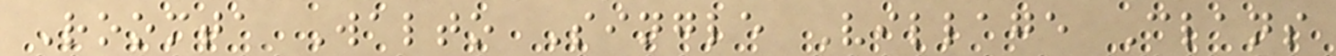Roomta Walto Single Village Clans
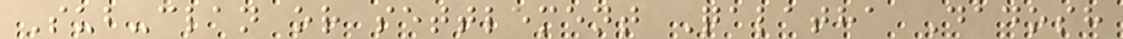Sub-clan or settlement Qalatha Dadosh
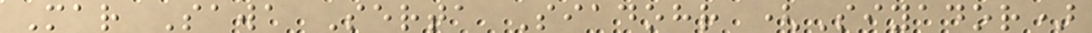Mar Sawa Serta Siadohr (Siyador)
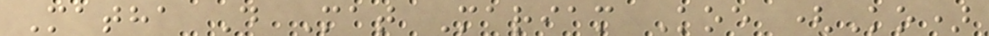Matha D Mat Mariam Koe (Ko)
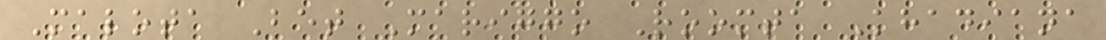Malota Bet Mariggo Roomta Khadiana
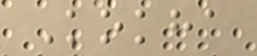Kokha
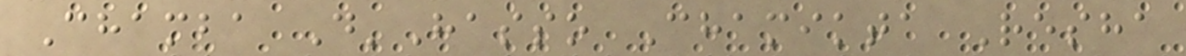Chamba D'Hasso Chamikta Resha
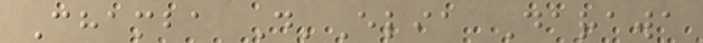Chamba D'Elia Darawa
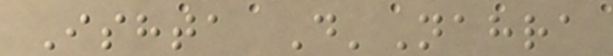Ishta D'Nahra
